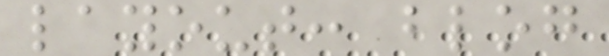layout: blog
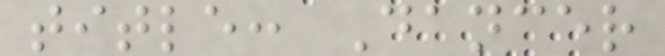title: Dancer
